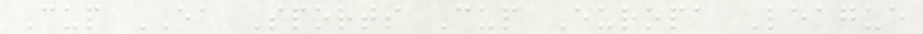Cup EA Sports Cup Europa League
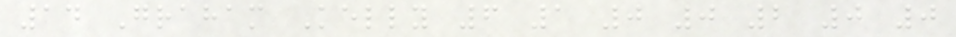14 Graham Kelly 6 1 0 0 2 0 0
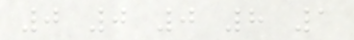0 0 0 8 1
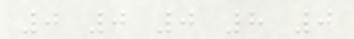0 0 0 8 0
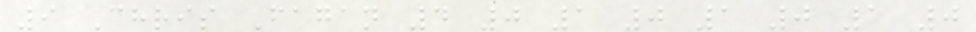9 Chris Fagan 4 0 1 0 1 0 1 0
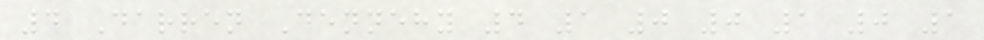4 Darren Dennehy 4 1 0 0 1 0 1
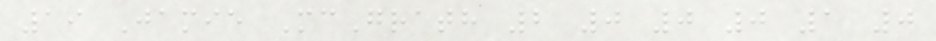19 Jamie McGrath 2 0 0 0 1 0
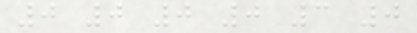0 0 0 0 3 0
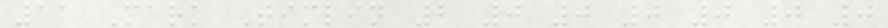11 Mark Timlin 2 0 0 0 0 0 0
